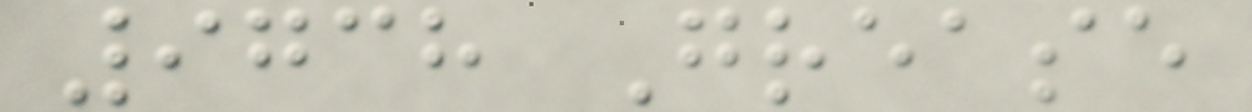9738 Grease
